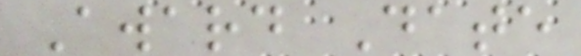Award Date
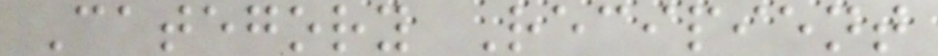Category Recipient
